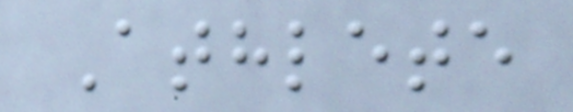Athlete
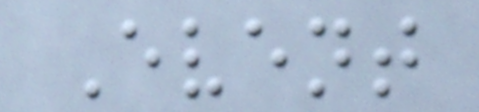Event
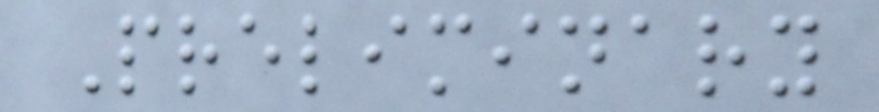Preliminary
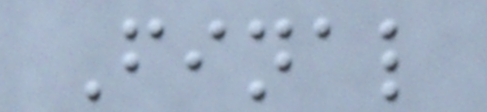Final
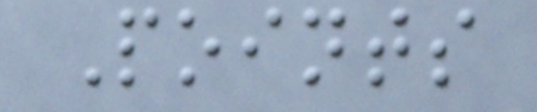Points
